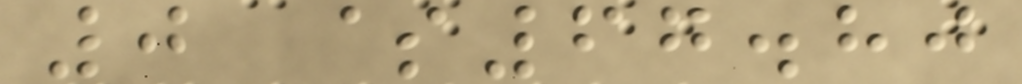0 $67.80
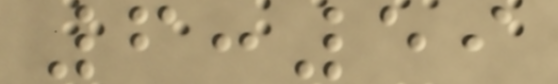6:59
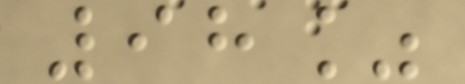98%
